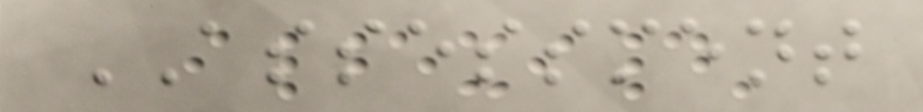ASSESSMENT
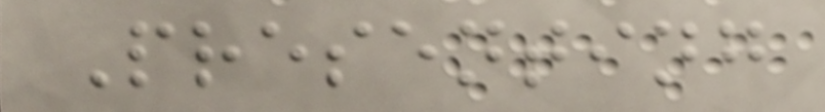Presenting
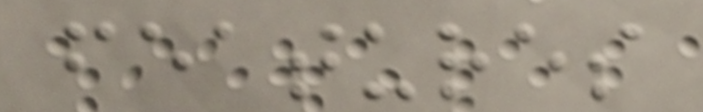features
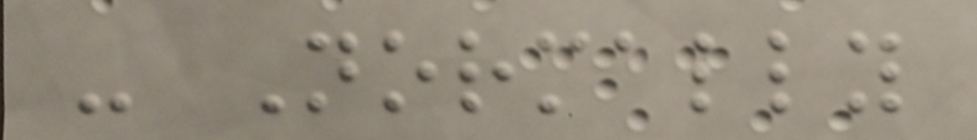- Normally
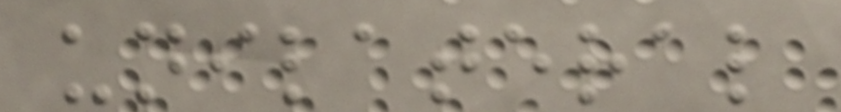unilateral
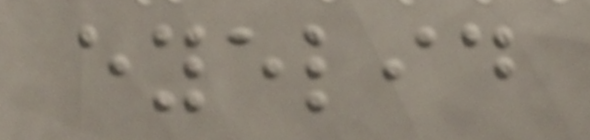eyelid
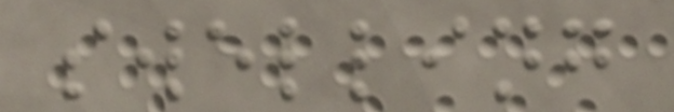swelling
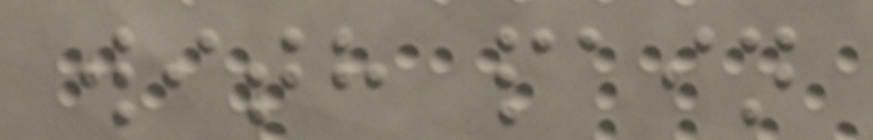with pain
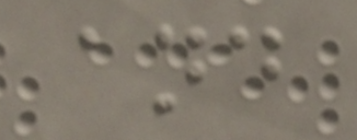and
